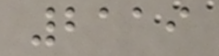2119
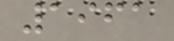1961
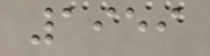1959
